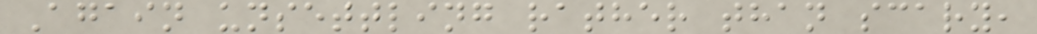Again unsettling rather than scary,
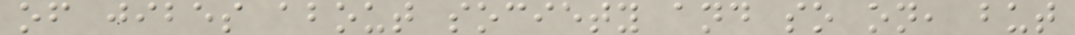of jibes about society and so on, but
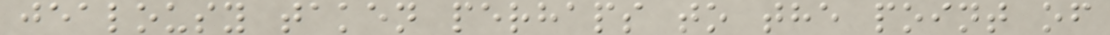jealousy taken perhaps to the point of
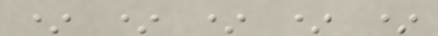* * * * *
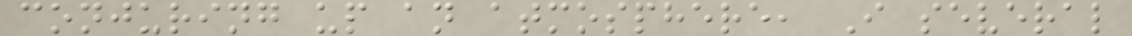conjuring up an atmosphere, I several
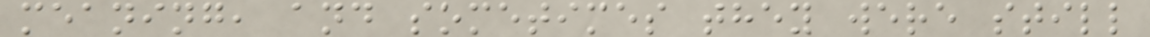meaning, and sometimes they were still
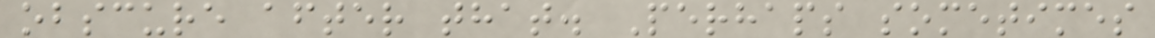obscure after that. Perhaps sometimes
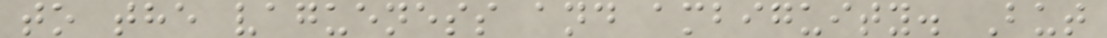to the vagueness and ambiguity. But
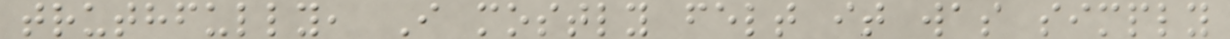truthfully, I mostly felt it was simply
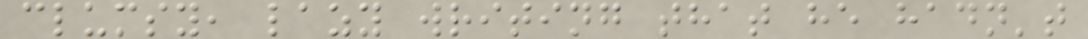clumsy, lazy writing that he hadn't
